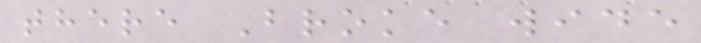there Broke wide
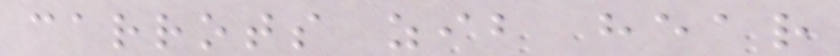carrots zib hear
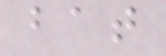bat
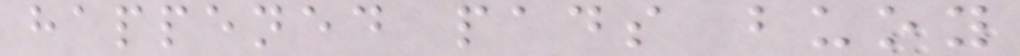happened pads buoy
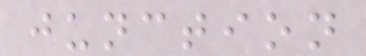junction
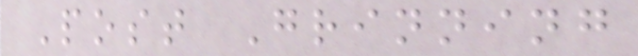Post Grinning
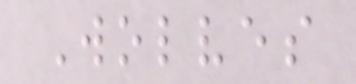Wolves
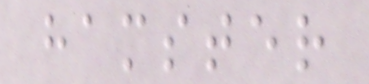hamster
